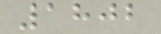1802
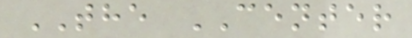THE CENTER
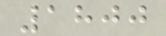1800
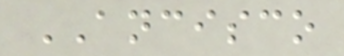ANCISCO
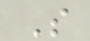S
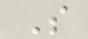S
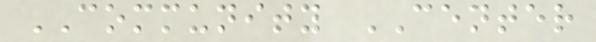COMMUNITY CENTER
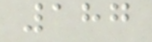187
